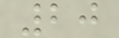20
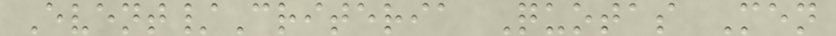Event/Criteria Quotas Men
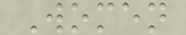Women
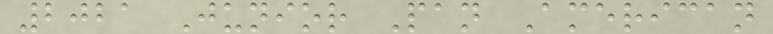2021 Junior Pan American
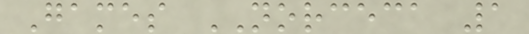Games NORCECA 1
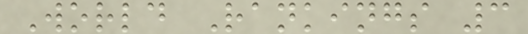World Rankings 3
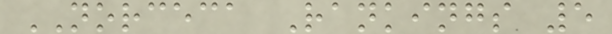NORCECA Rankings 5
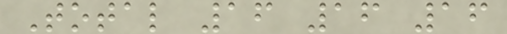Total 16 16 16
